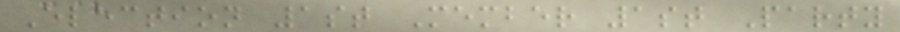Election 1st Member 1st Party
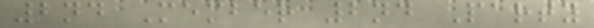2nd Member 2nd Party
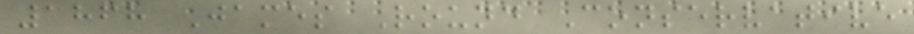1868 James Round Conservative
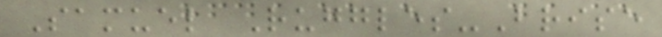Samuel Ruggles-Brise
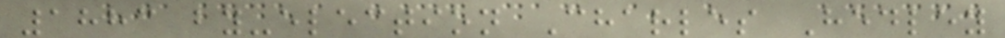1883 by-election Charles Hedley
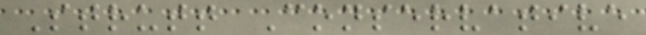Strutt Conservative
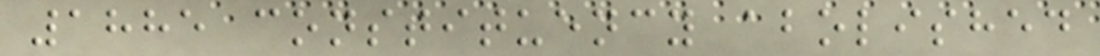1885 constituency abolished
